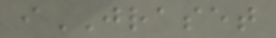iJRASET
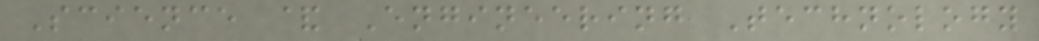Science & Engineering Technology
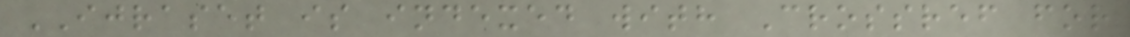IJRASET is indexed with Crossref for
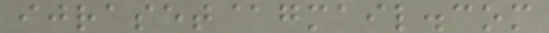ijraset@gmail.com
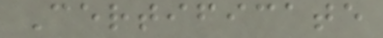Certificate
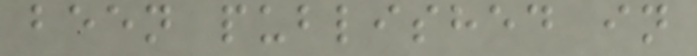been published in
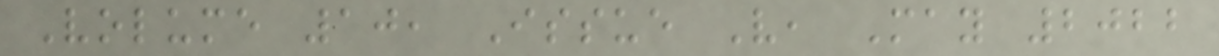Volume 10, Issue V, May 2022
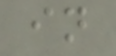in
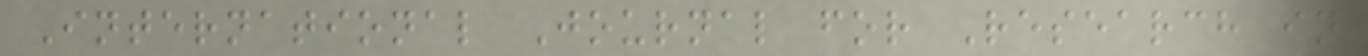International Journal for Research in
